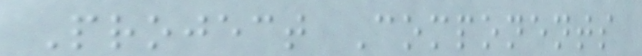Project Components
